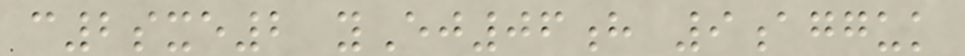c2sxe2 yEj06h 9agguk
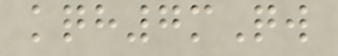kqh7mQw
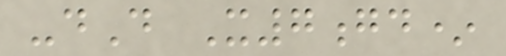-dD X7gd*
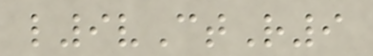l9vCtR9
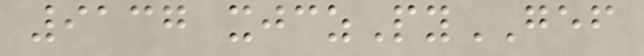9137 xjczPyGEF
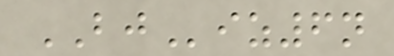BJiz6n
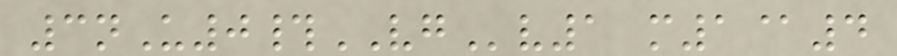3nU0#VGv1 m1@4
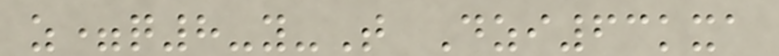z=q8-y-T Dzi63kxa
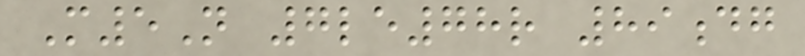M5N 7le78r 89dg
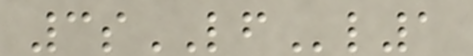3sLFl1
